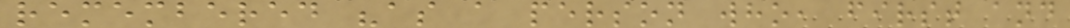remembered "as a person who, first and
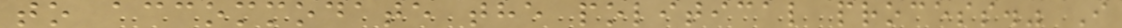to accommodate the political process." I
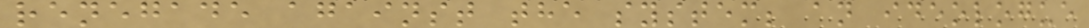renegade against the system; an ideologue
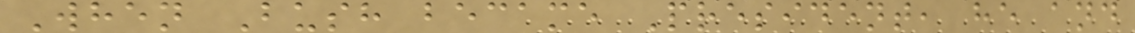When Bush became President, he and
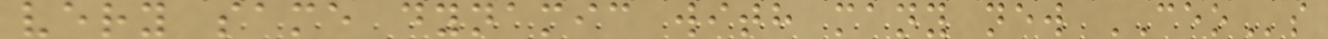very same dynamic with many new CEOs
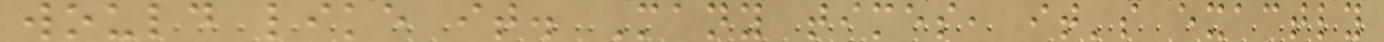would like it. Many times, it's exactly
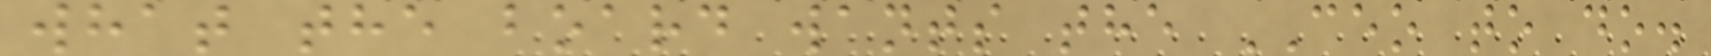what the board wants the CEO to do.
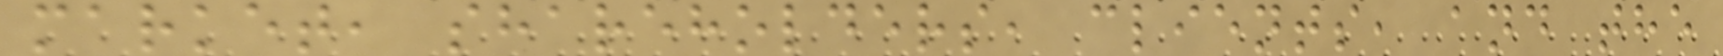market, shareholders, clients, and the
